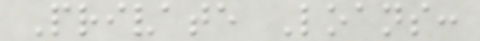Private Loans:
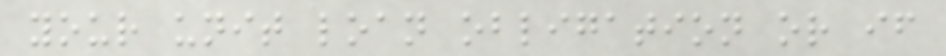your unit loan obligation or if
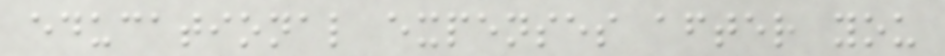educational expenses after you
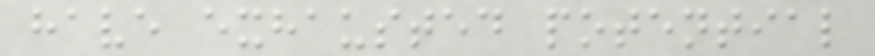have exhausted potential
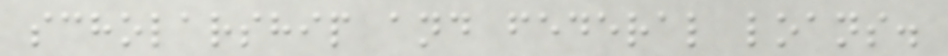scholarship and federal loans.
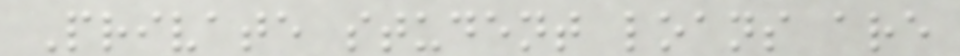Private student loans are
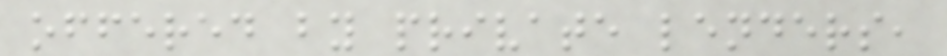offered by private lenders,
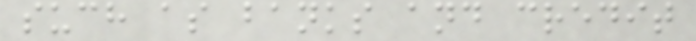such as banks and credit
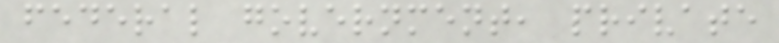federal government, private
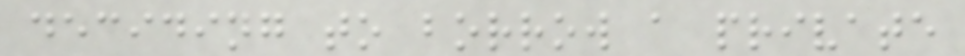deciding to borrow a private
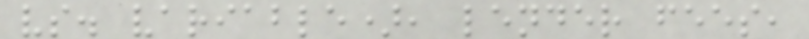vs. variable), lender fees,
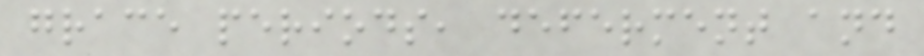grace periods, deferment and
